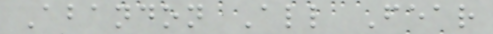Abandon All Fear
